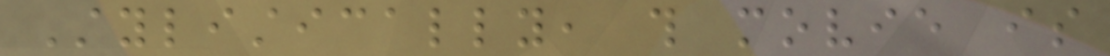Stylistically, this movie is
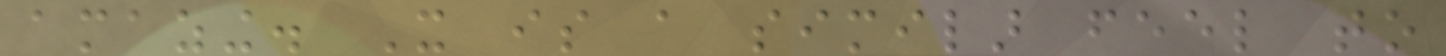amazing. It is a similar feel to
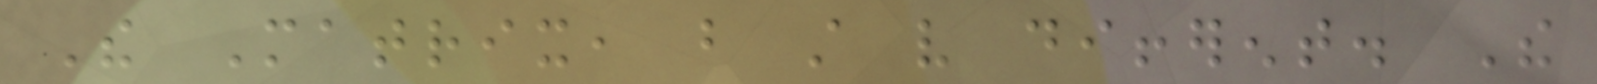The Matrix, but still very different. The
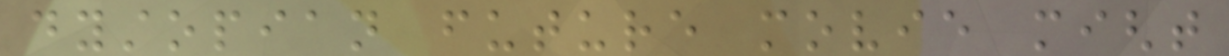dystopian future movie might
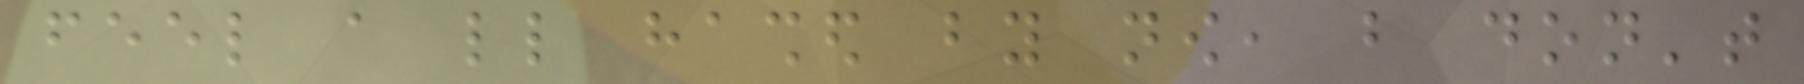feel a little hashed by now, but don't
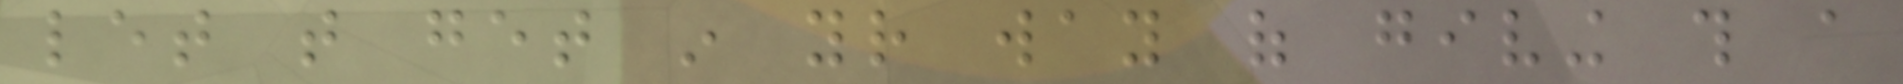let that get in your way of giving this a
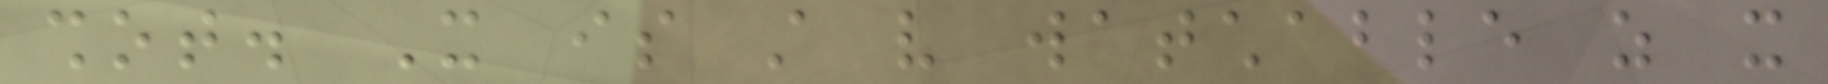shot. It is still very watchable as it
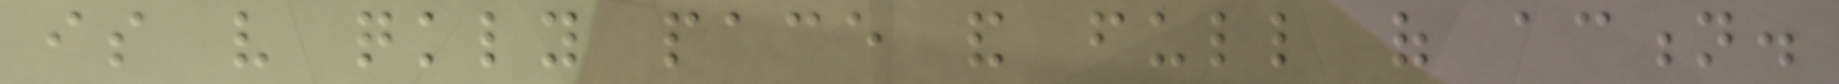is very quickly pace and full of action.
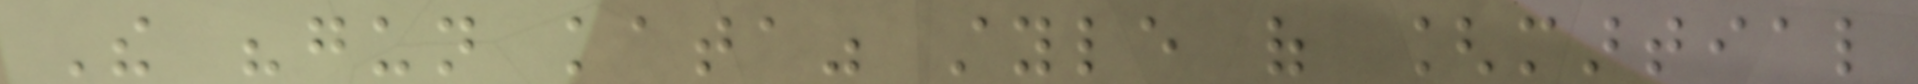The "gun kata" style of [martial
